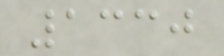1330
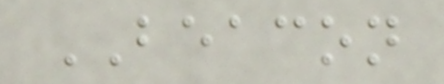BEACON
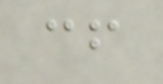cf
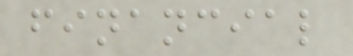financial
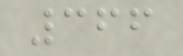366
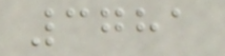3781
